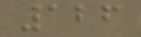126
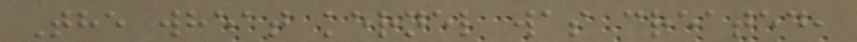The wheat kernel was created,
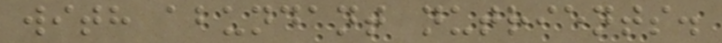with abundant nutrients.
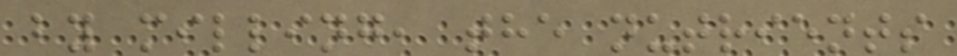by milling, the nutrients
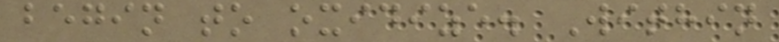begin to oxidize. Within
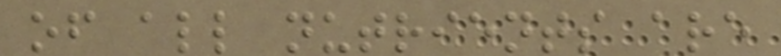of all nutrients are
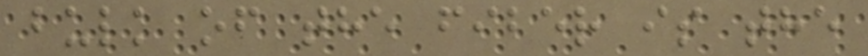bulk of the fiber is the
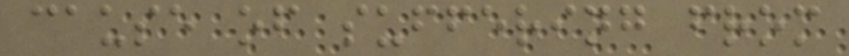cause of suffering from
